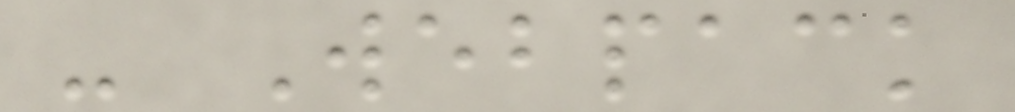- Webpack
